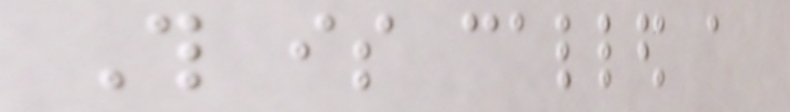This is called a
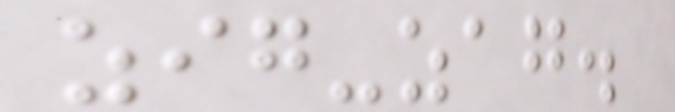zig-zag.
